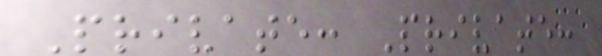Private: Private:
